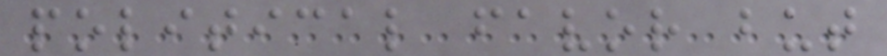political favor but
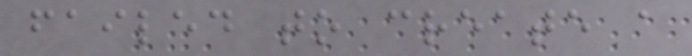failed to create a
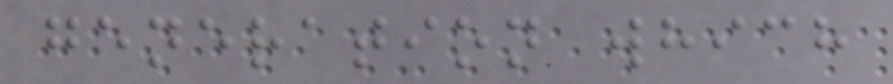generation which
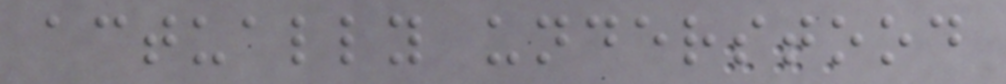actually understood
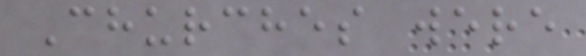Churches were
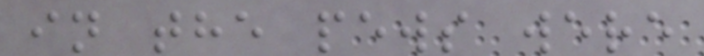in the pews were
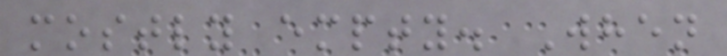mostly empty. When
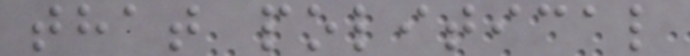that political
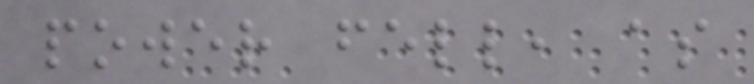power fell, as
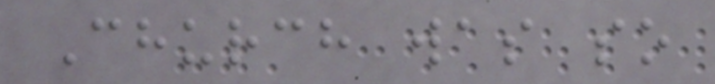Church was so
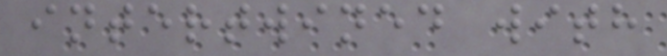intertwined with
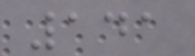141
